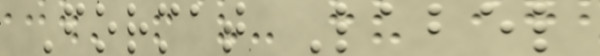Format Label
